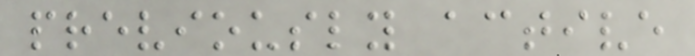previously active
